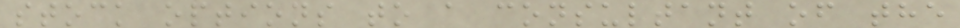stock options to a consultant of the
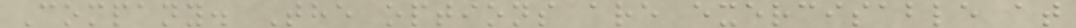Company. The options are exercisable at
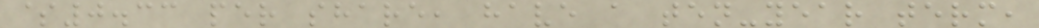$0.33 per share, have a ten-year term,
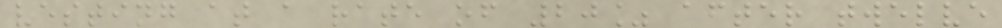vesting at a rate of 20% after twelve
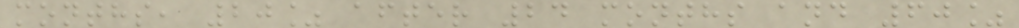months, 20% after 24 months and 60%
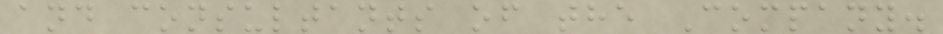and consultants of the Company.
